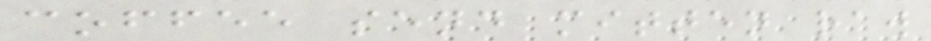coffee send mitten raw
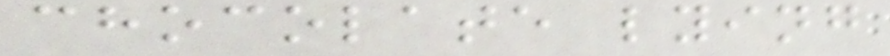chocolate lying
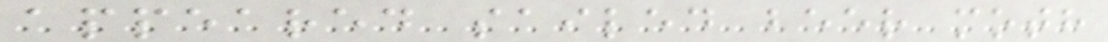appeared sailed beer moth
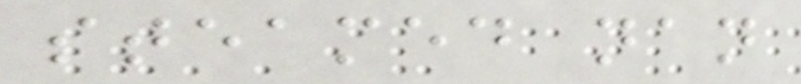steamed nan
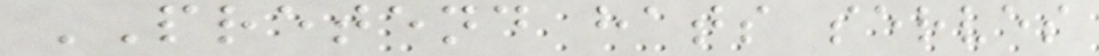PRETEND hats serves
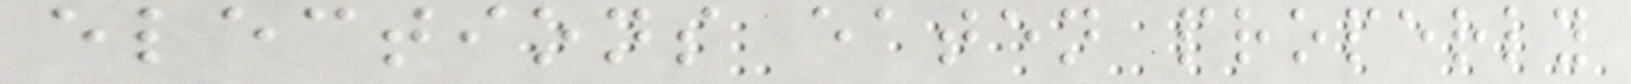elections eaten properly
